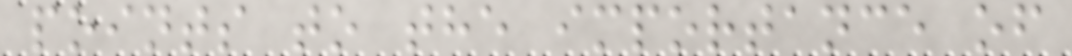points to the importance of
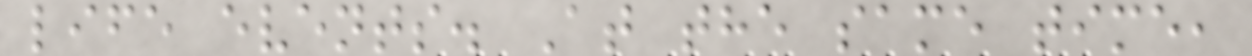life events. At the same time,
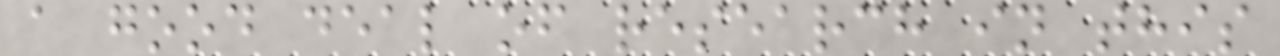a good deal of research in this
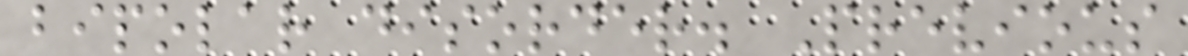bipolar disorder. Previous
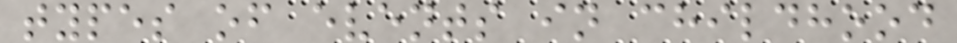types of events in childhood
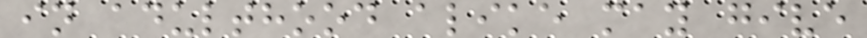in adulthood alike may give
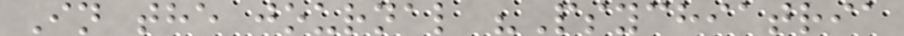In the journal "Psychiatria
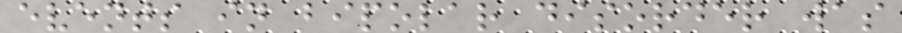events in bipolar disorder was
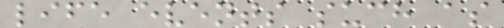life events such as
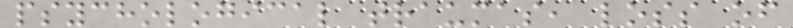psychological traumas, loss of
